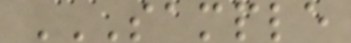SAMPLE
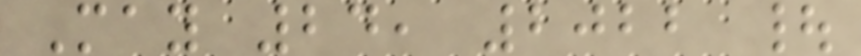May 24, 2022 |
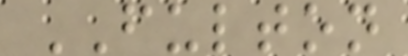FULTON
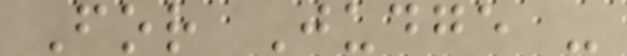For Judge -
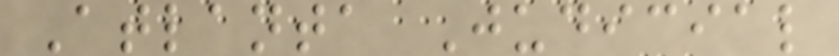Atlanta Judicial
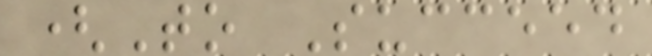(To Succeed
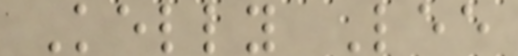Kelly Lee
